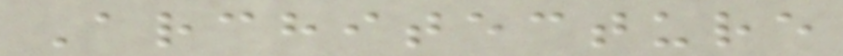Architecture
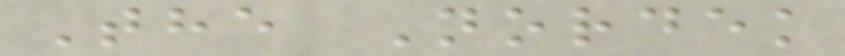The Nordek
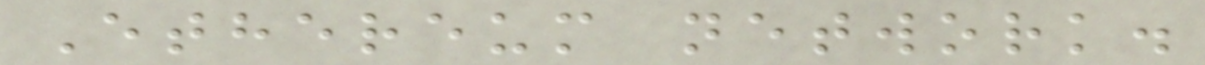Ethereum network.
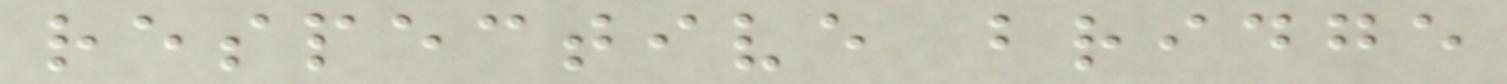respective bridge
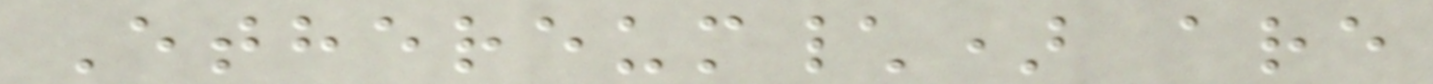Ethereum\) are
